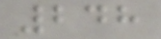248
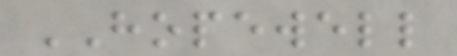HOPEWELL
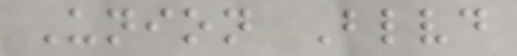Union Blvd
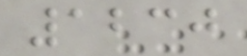1230
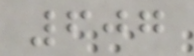607
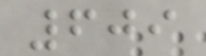609
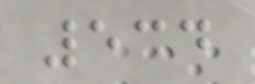534
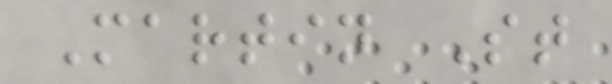Martin St
